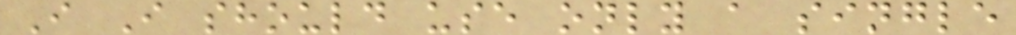I I should use only a single
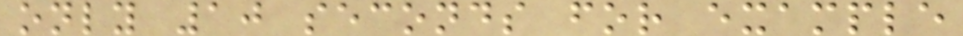only 10 seconds for example
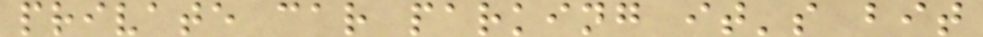private car parking it's bit
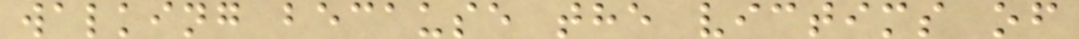walking because the victims of
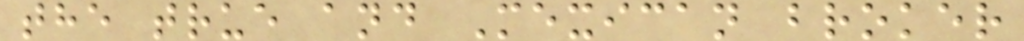the true and Mexican broker
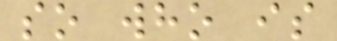so who is
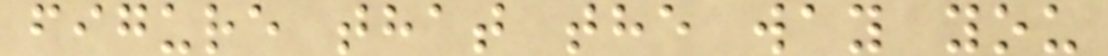figure that the way you
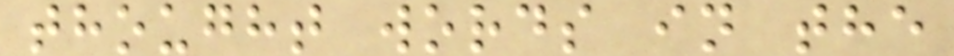thought words in the
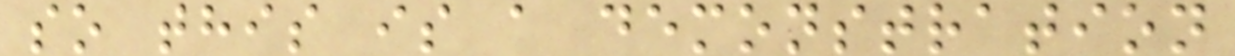so this is a demonstration
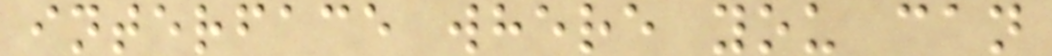interface where you can
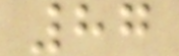87
